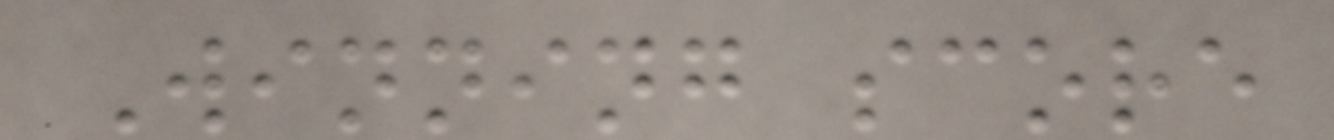Winning score
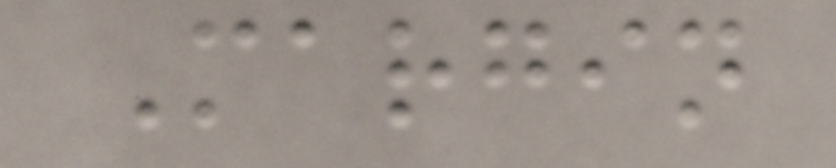Margin
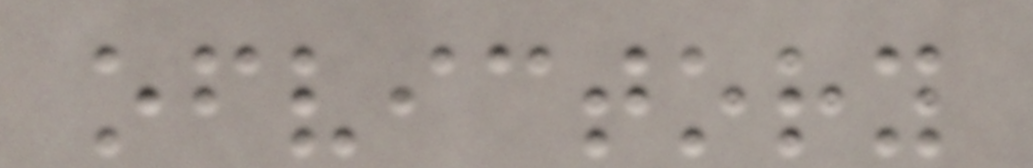ofvictory
